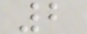2
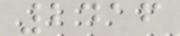2416
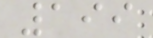199
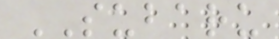SUBARU
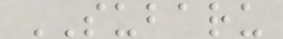SUBARU
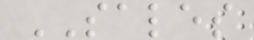SALES
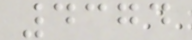4374
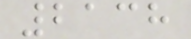2138
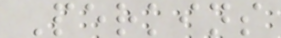Perkins
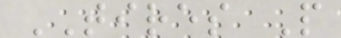TIRES P
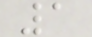1
